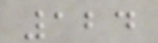124
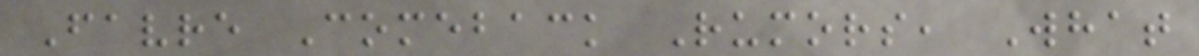Favre Comeback Rumors, What
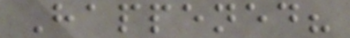Happened?
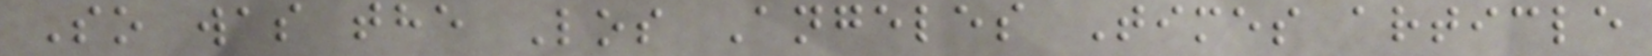So was the Los Angeles Times article
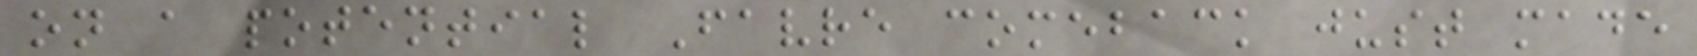on a potential Favre comeback just made
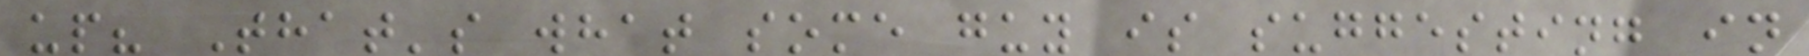up? That's what some guy is suggesting in
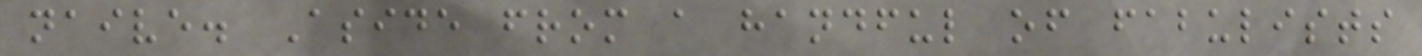naive. Aside from a handful of fabulists
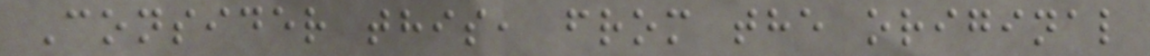Consider this, from the original
